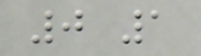0 1
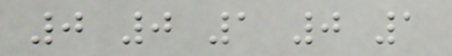0 0 1 0 1
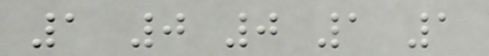1 0 0 1 1
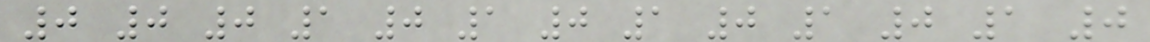0 0 0 1 0 1 0 1 0 1 0 1 0
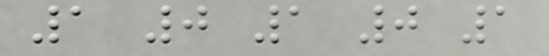1 0 1 0 1
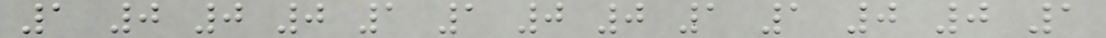1 0 0 0 1 1 0 0 1 1 0 0 1
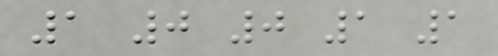1 0 0 1 1
